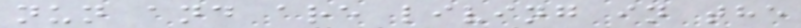nun and are living in the
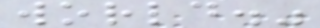world."
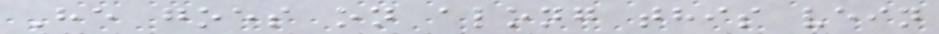He goes on along this vein
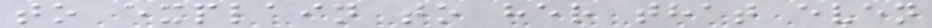to explain to her that even
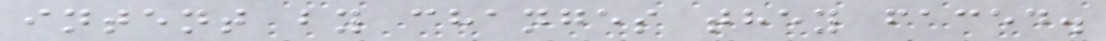intent by changes they faced.
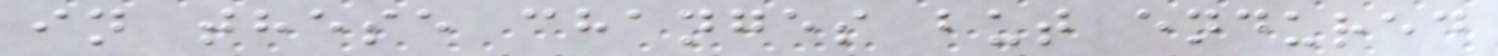in these changes but endured
